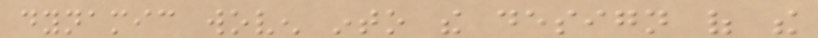dynamic woven into the design of the
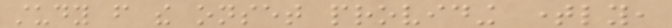study from the onset providing timely,
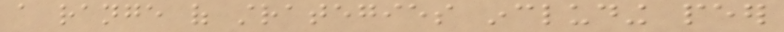a range of strategies including peer
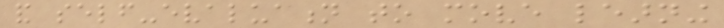and self-evaluation to move learning
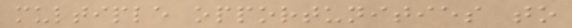multiple opportunities to
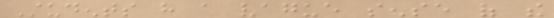Students have a vague sense of the
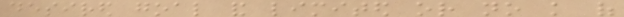desired goal and limited or no knowledge of
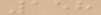158
